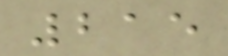215
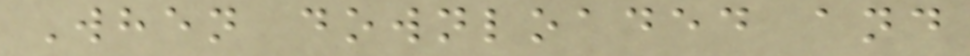When downloaded and
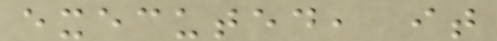executed, it
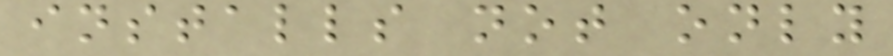installs not only
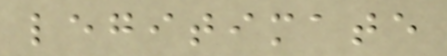legitimate
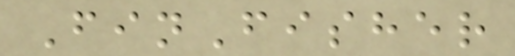FinFisher
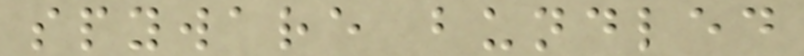spyware bundled
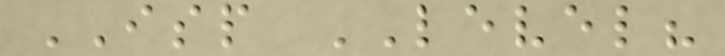ISP LEVEL?
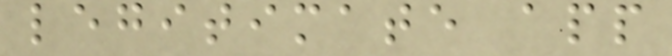legitimate app
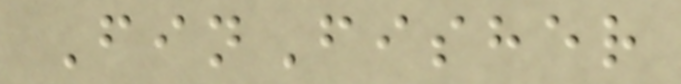FinFisher
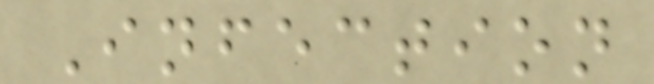Infection
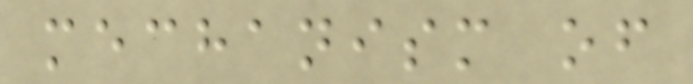mechanism of
